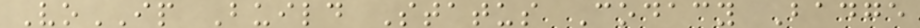VoIP Build Status Codacy Badge
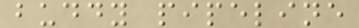buddy pipeline
